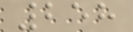258
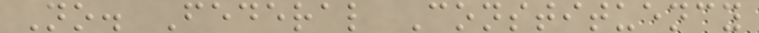No. Federal Constituency
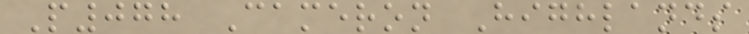P078 Cameron Highlands
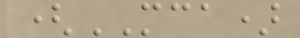(MCA)
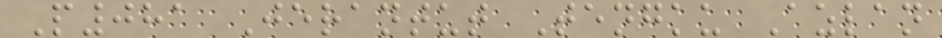P081 Jerantut Tengku Azlan
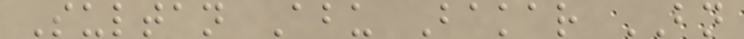Sultan Abu Bakar BN
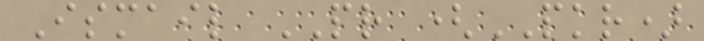Ismail PR (PKR)
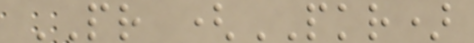PR (PKR)
